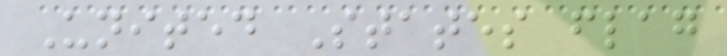United States flag
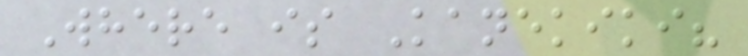Where is Kanekiki?
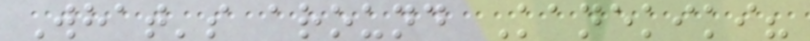What's around Kanekiki?
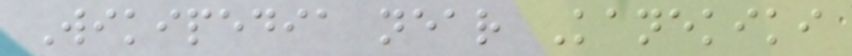Wikipedia near Kanekiki
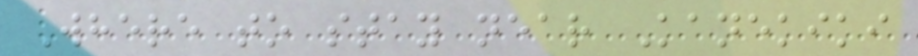Where to stay near Kanekiki
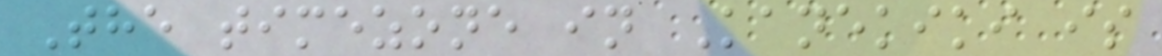The timezone in Kanekiki is
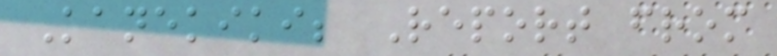Kanekiki; Report from
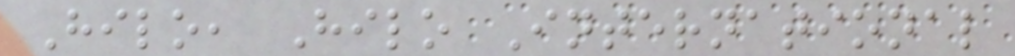Hilo, Hilo International
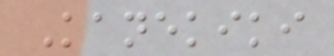Kanekiki
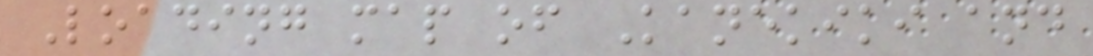Loading map of Kanekiki and
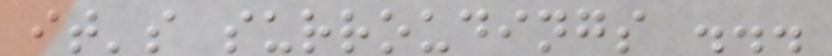it's surroudings ...
